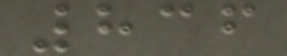836
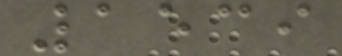1539
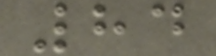84
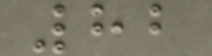82
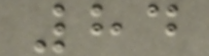84
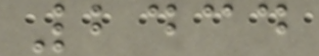2434
